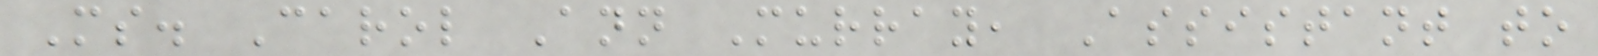Ms. Carol Ann Murray, Assistant to
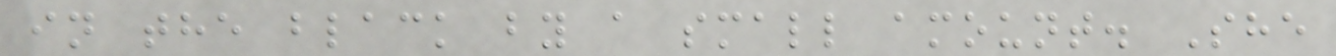in the black by a small amount. She
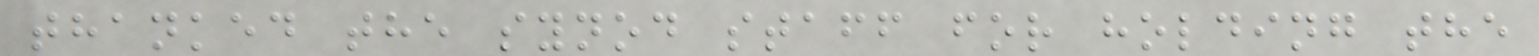thanked the synod staff for holding the
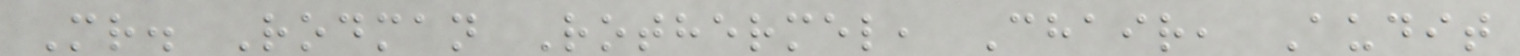Mr. Rodman Rothermel, Chair, Audit
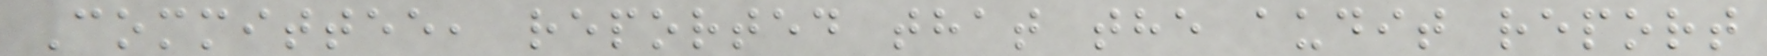Committee, reported that the audit report
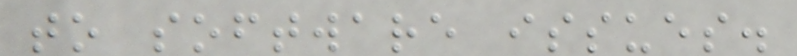to software issues.
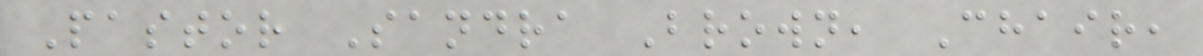Pastor Sandra Brown, Chair,
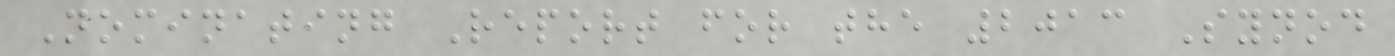Nominating Report for the 2013 Synod
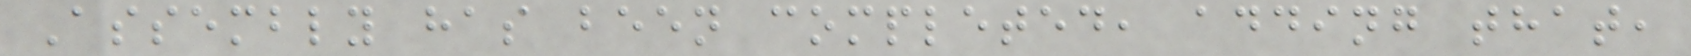Assembly has been completed, adding that,
